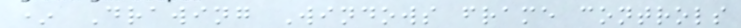* Drawing Windows frame controls
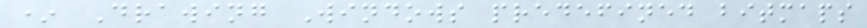* Drawing Windows predefined bitmaps
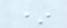*
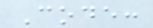Code:
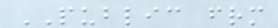PUBLIC frm
